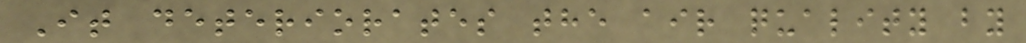It deteriorates the air quality by
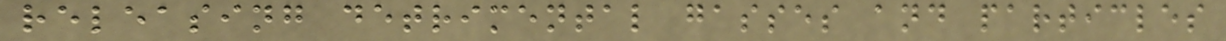releasing detrimental gasses and particles
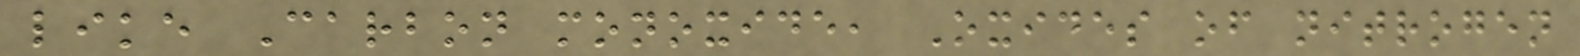like Carbon monoxide, Oxides of nitrogen
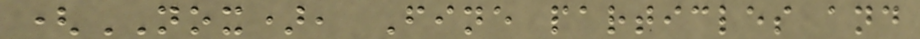(NOX), Fine particles and
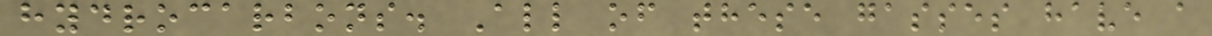hydrocarbons. All of these gasses have a
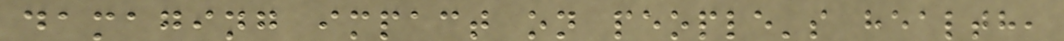damaging impact on people's health,
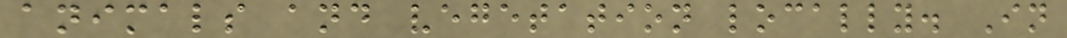animals and vegetation locally. In
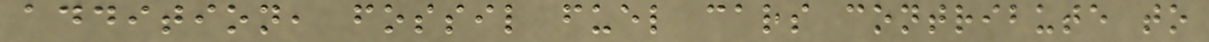addition, fossil fuel cars contribute to
